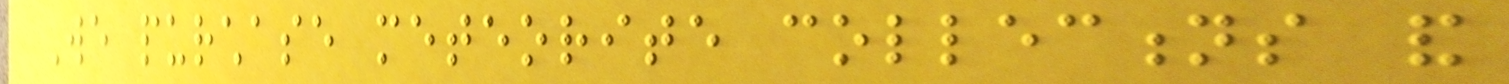We purchase meteorite collections and
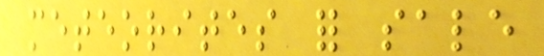meteorites for sale
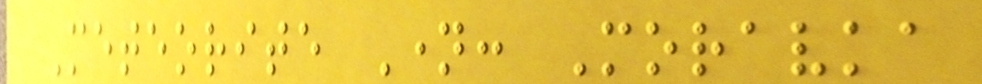Meteorite Name: Moravka
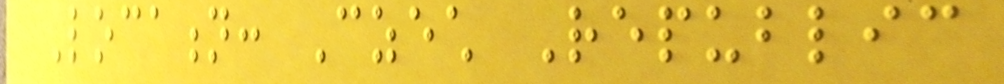Location: Czech Republic
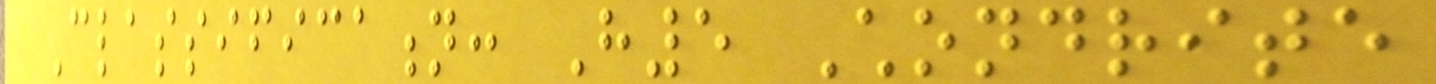Classification: H5 Chondrite
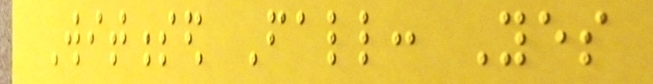Witnessed Fall: Yes
